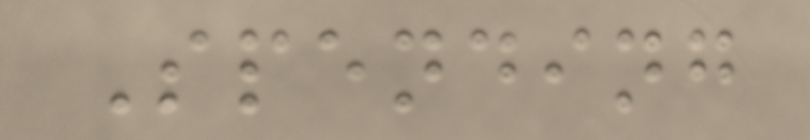Spending
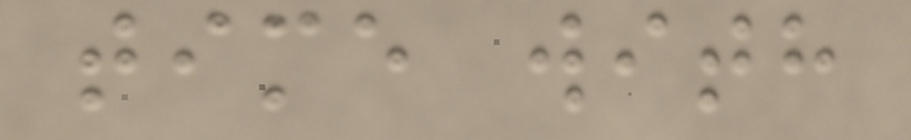time with
